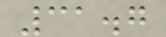31.7
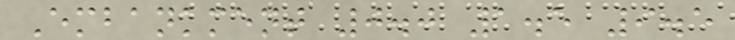Embankment 0.0 1.5 9.5
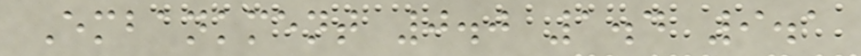Embankment 0.0 1.4 9.1
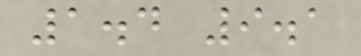1.4 9.1
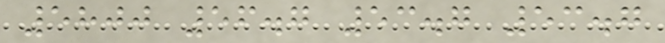5800 56.7 53.7 53.7
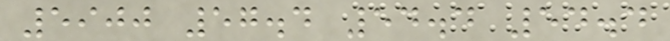5900 57.4 54.4 54.4
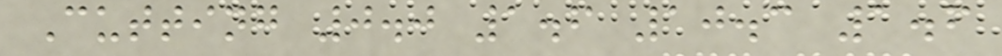Cutting 0.0 1.6 10.3 1.6
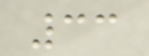33
